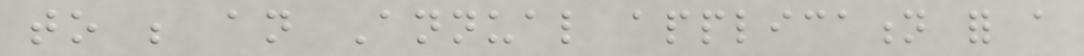to be an Annual application for a
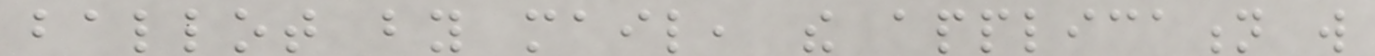ballot by mail, the application will
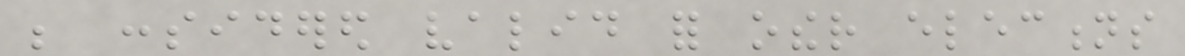be considered valid for other elections
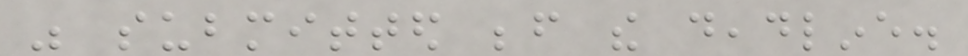was submitted before the deadline.
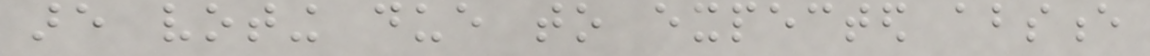are voting due to expected absence
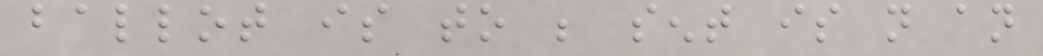ballot is to be sent is not an
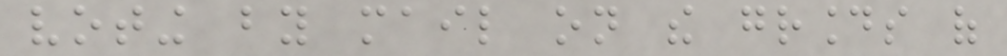voting by mail on the grounds of
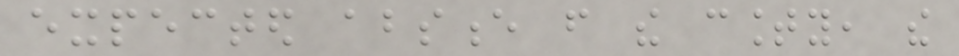expected absence from the county, the
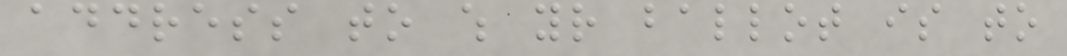address to which your ballot is to
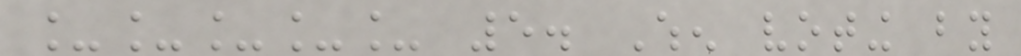_____ 5. When voting by
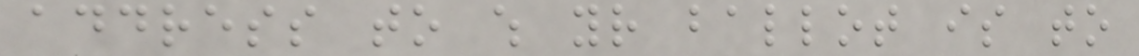address to which your ballot is to
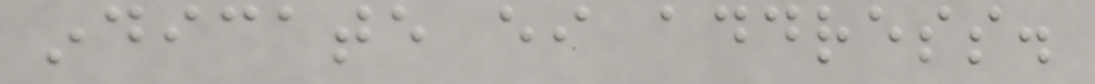indicate either address.
